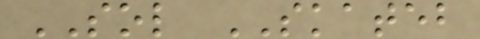SOL SKATEB
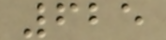625
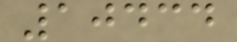10434
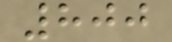800
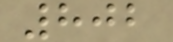802
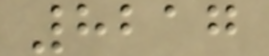8217
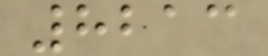8213
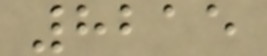8215
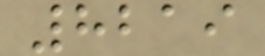8219
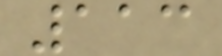113
